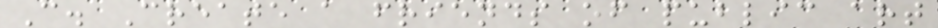C. Create a friends of public art
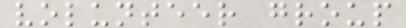volunteer group
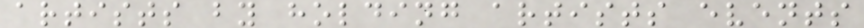artists by holding artists events
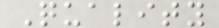Quality
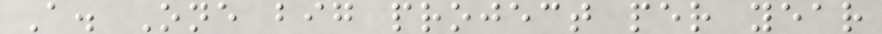A. One big project per year
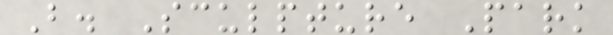B. Sculpture Park
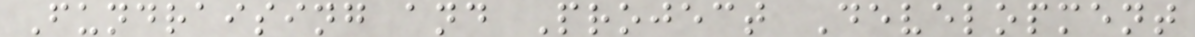Fundraising and Project Development
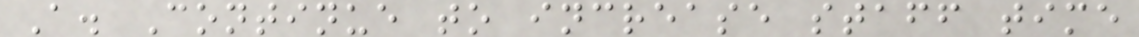A. Continue to increase staff time
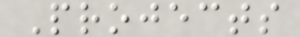Projects
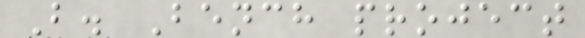B. Bench project
